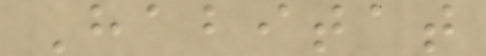Habitat
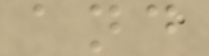and
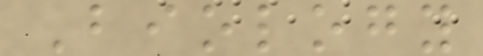Biology
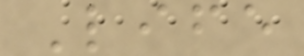Life
